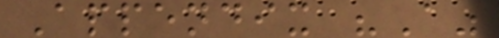Appendix "A"
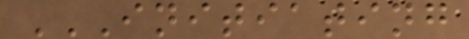INITIATING
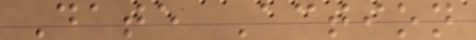Date Action
